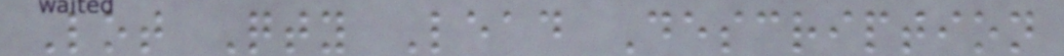Lot Qty Lead Description
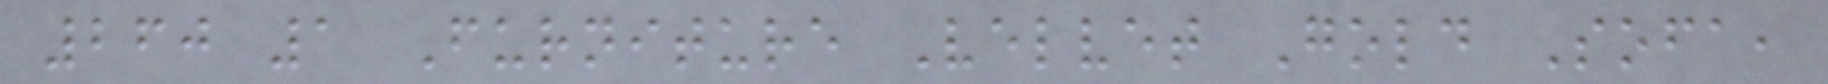260 1 Furniture Velvet Gold Sofa,
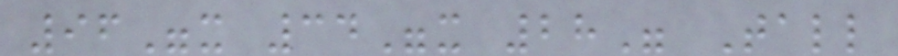96"x 34"x 28" Tall
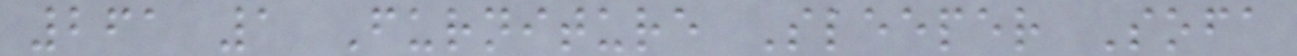261 1 Furniture Sleeper Sofa
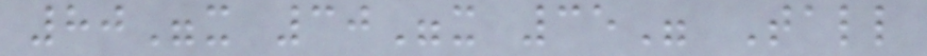80"x 30"x 35" Tall
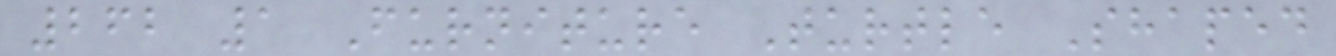262 1 Furniture Turtle Shaped
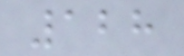128
